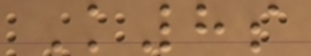K8s
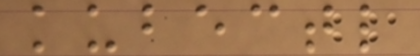kubectl
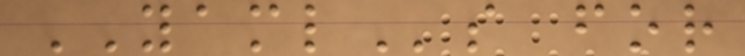YAMLs for
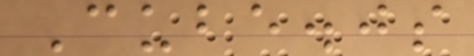Cube.js
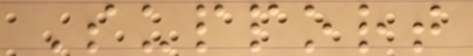Support
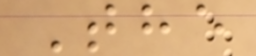The
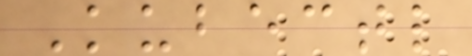Kubectl
